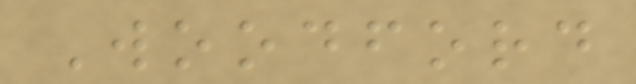Woodford
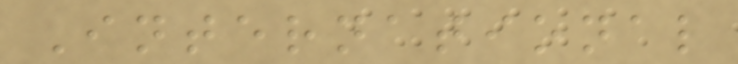International
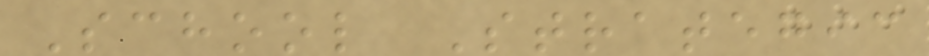School Strategic
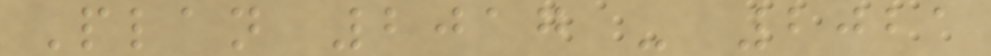Plan 2017 - 2021
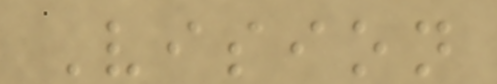Vision
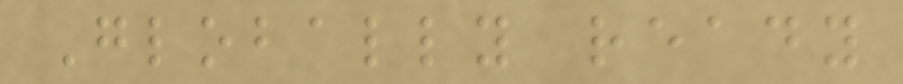Globally ready
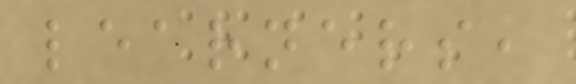learners,
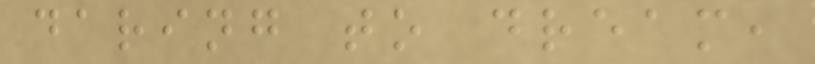daring to dream,
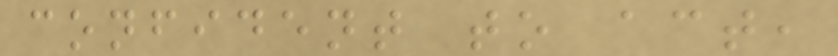confident to act,
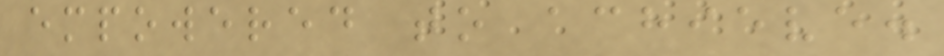empowered to achieve.
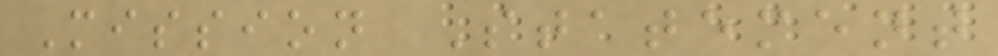Mission Statement
